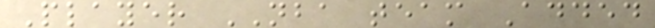Player NBA team Added
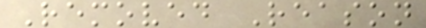Removed Reason
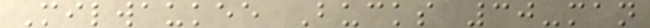Milwaukee Bucks 30-man
